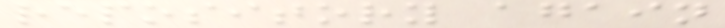repository again
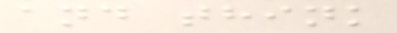and think
